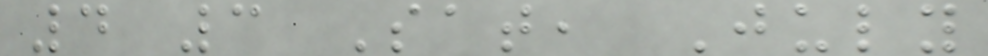4 3 Sat, July
